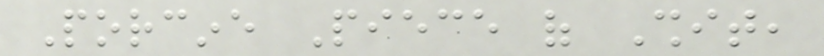Porcine Piece of Shit,
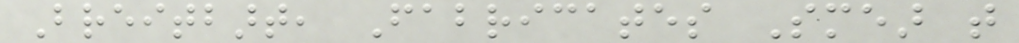Breitbart, Fabricates Smear that
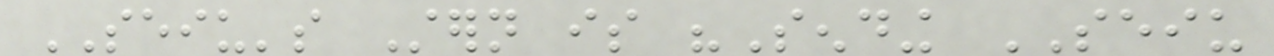SEIU's Stern is "Sending SEIU
